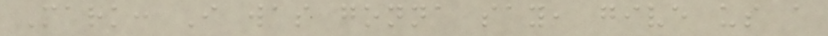Mark: I was gonna say, give us a
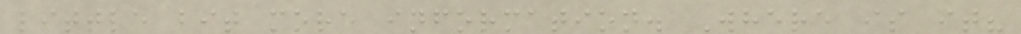little bit more information. Where is it?
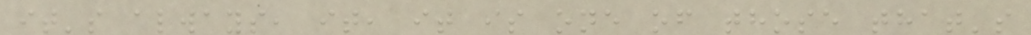it's always, it, it is one of those that's
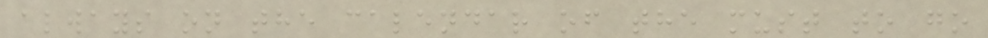always on the calendar of the must to go
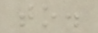to.
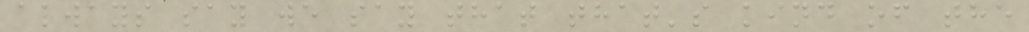always say we say that that's kind of the
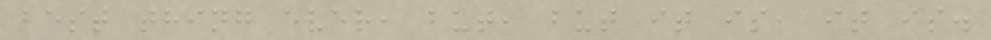best thing ever, but, but it is, it is.
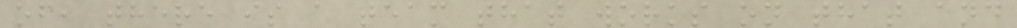of, there is a team that works on that and
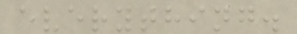everything.
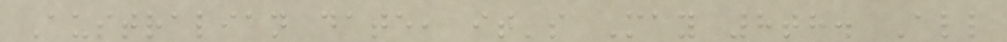Australian date, it's May 8th. All
